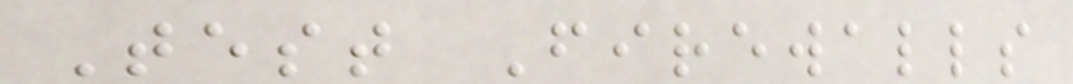Test Firewalls
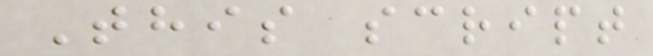This script
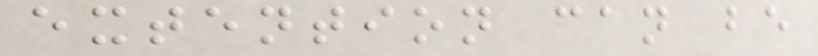extention can be
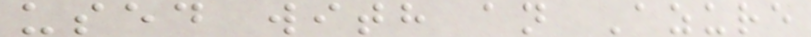used with an Azure
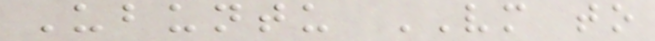Ubuntu VM to
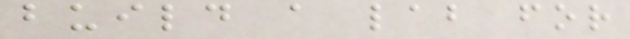build a lab for
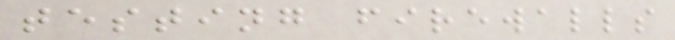testing firewalls
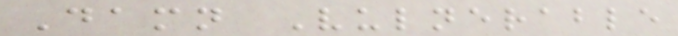Damn Vulnerable
